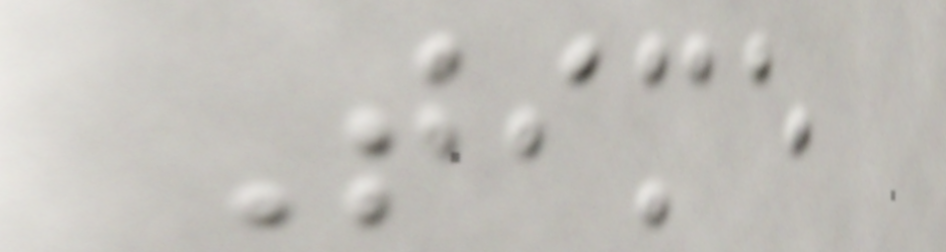Time
